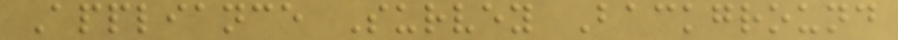Appliance Survey Background
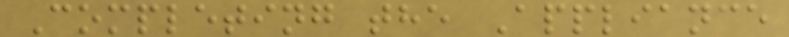Completing the Appliance
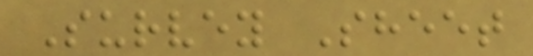Survey Sheet
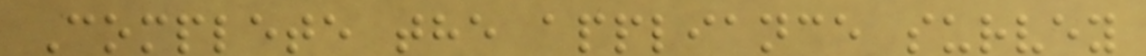Complete the appliance survey
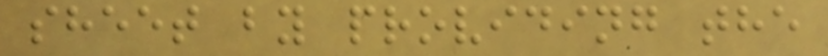sheet by providing the
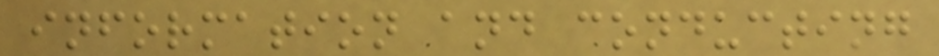information and conducting
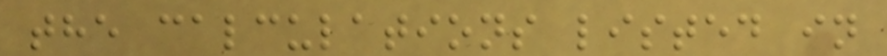the calculations listed in
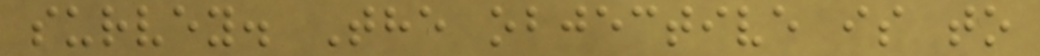survey. The objective is to
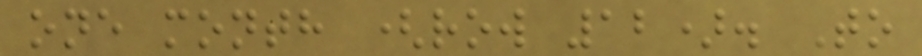one month (row 12). To
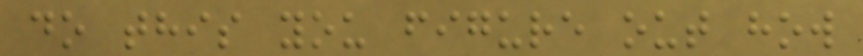do this you figure out how
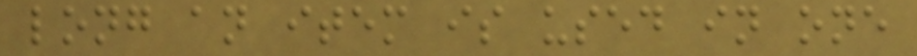long an item is used in one
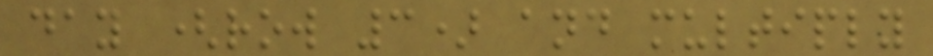day (row 3) and multiply
